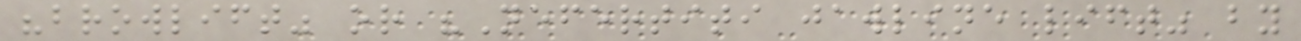"browlift" or "Nefertiti jawline lift" by
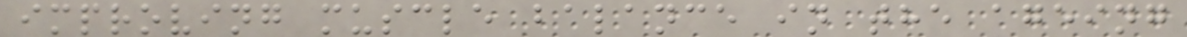improving muscle balance in the ageing
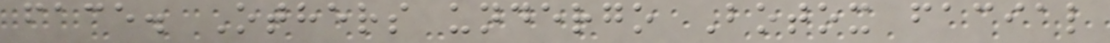face. Others undergo Botox facial
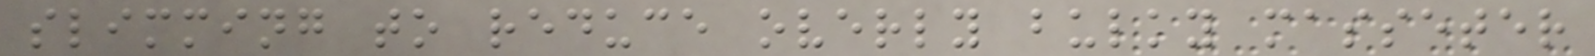slimming to reduce overly bulky masseter
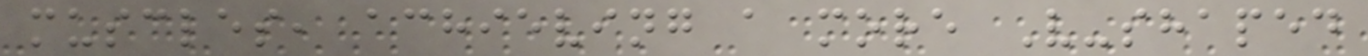muscles, achieving a more V-shaped
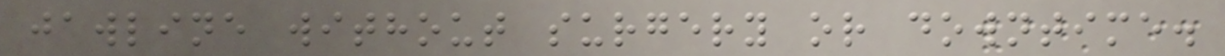jawline without surgery or downtime.
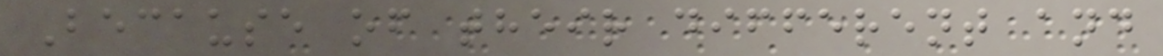Because of their different and
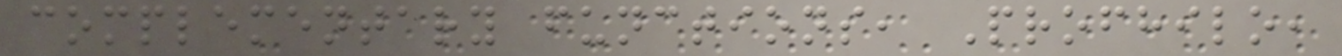complementary functions, Profhilo,
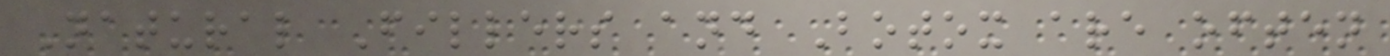Natural Fillers and Botox are often
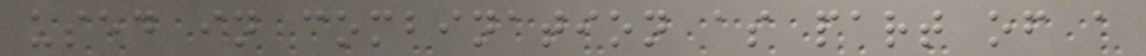used in combination as part of a
